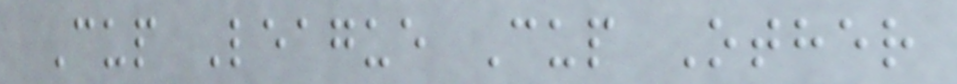Cup League Cup Other
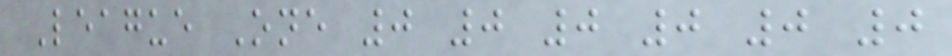League One 0 0 0 0 0 0
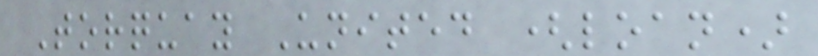Torquay United (loan)
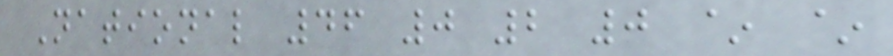National 46 0 2 0 ~ ~
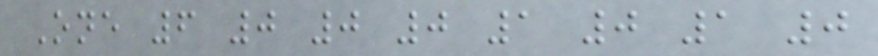One 6 0 0 0 1 0 1 0
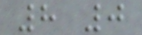8 0
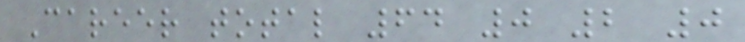Career total 64 0 2 0
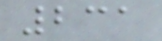231
